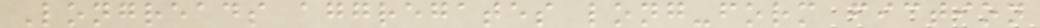Longreads aggregates long-form fiction
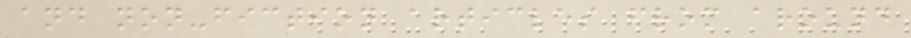and non-fiction articles from around
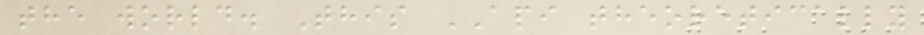the world. This API theoretically
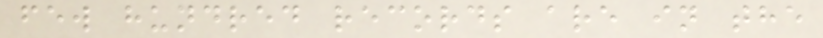few hundred records are in the
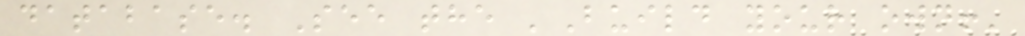database. See the 'Build your own!'
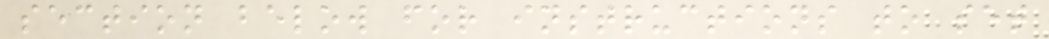section below for instructions to set
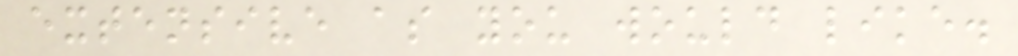extensive as you would like.
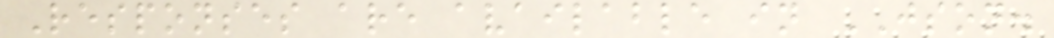Responses are available in JSON.
